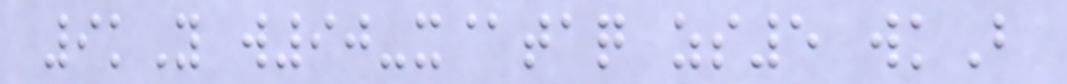9kY w90-x@taq zs5 wkB
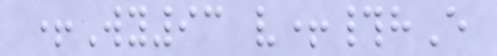+Wy93 v+#hE
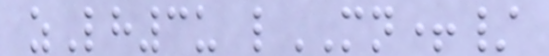zLh3u lMN+/
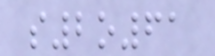s2o61
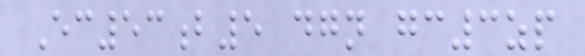Ec53b5 dgn gc3zp
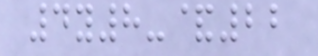4y8-&22
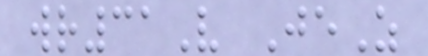wr31V JeZ
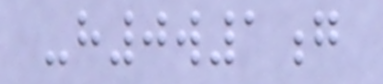-h0w1g
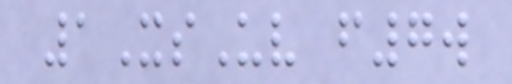1XsUv f7w
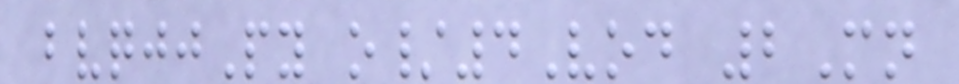bvqjjPy o/4Vod 2Mn
